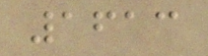1613
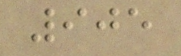905
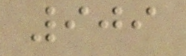909
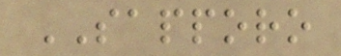SAPPORO
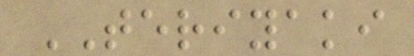TERIYAKI
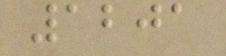1201
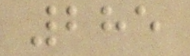285
